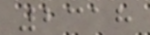2318
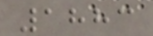1883
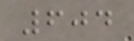604
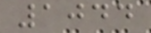1044
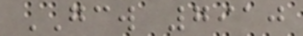GCW 7910
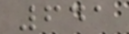641
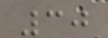30
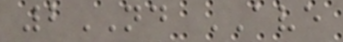2ND AVE
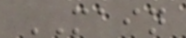MAIN
